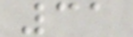31
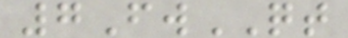7FwQT
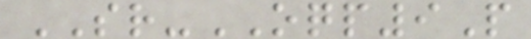SR-OQP9P
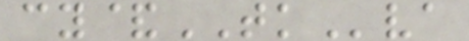cy&TKva
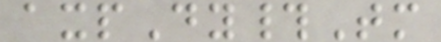axpDy#Tm
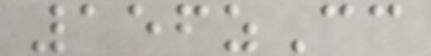156zCc
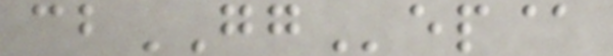cbGGep@
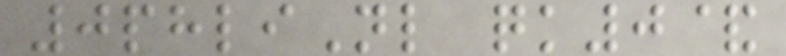0phliNl qk0&
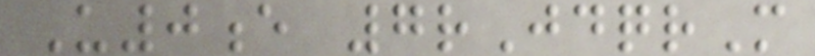U0e 7rJdqrM
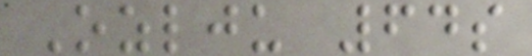Ozlju 64s
